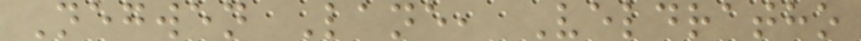Negwen Lane, Veldratho
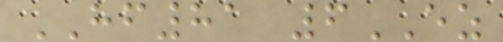HF81 6EZ
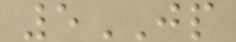5JP
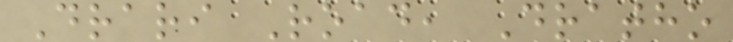Drari Road, Dratho
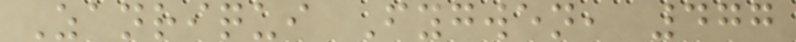Zanriqui Fygwen, 477
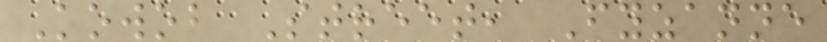Kowob Street, Fyzanne
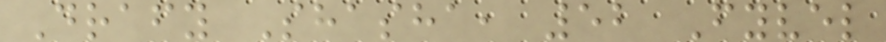Drafy Shasha, 52 Fyvel
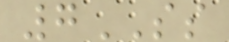7SS
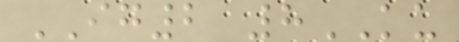IG2 8KU
